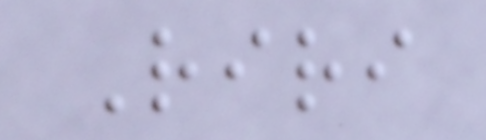Riri
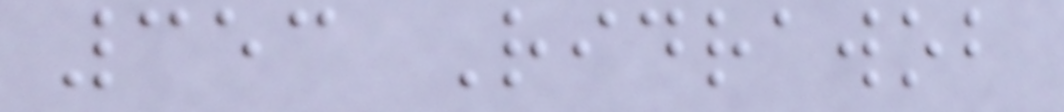353 Ridrawob
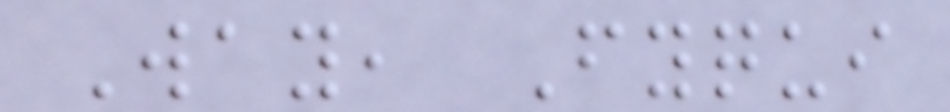Way, Fyqui
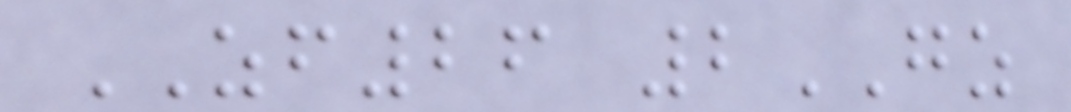ZF26 2GZ
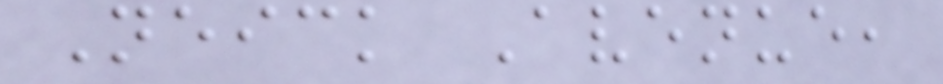Neick Avenue,
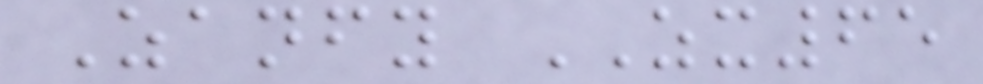Zanfy ZX65
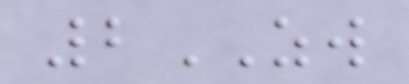2ZW
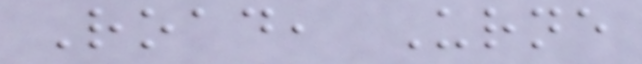Road, Urne
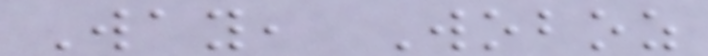Way, Woboz
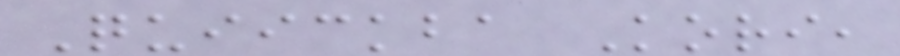Quiickba Kori,
